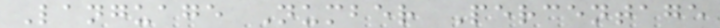Language Number Percentage
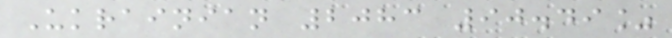Ukrainian 2083 90.49%
